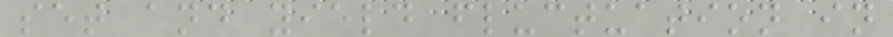set and yield fluctuation in
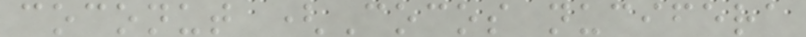coconut (Cocos nucifera
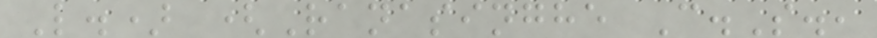L.) (Ranasinghe C.S.,
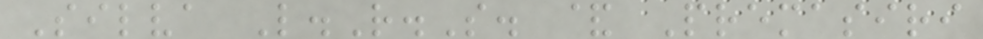Silva L.R.S. & Premasiri
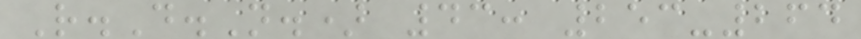R.D.N.) 43: 253-264
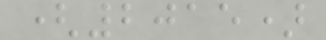(2015)
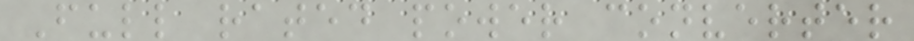Full rated power converter
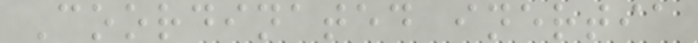Coordinated inertia
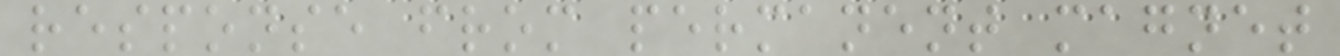response from permanent magnet
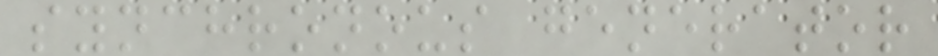synchronous generator
